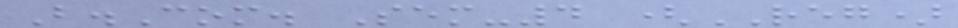B.Com. Sem-4 (REG)
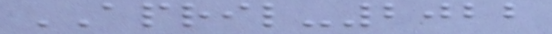APRIL-2022
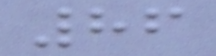86
